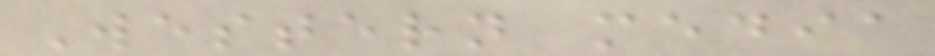Western media
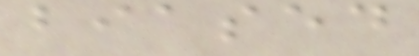biased
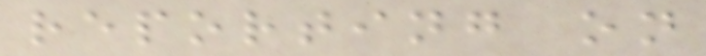reporting on
